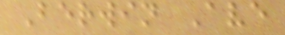Berwin Ave
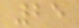25
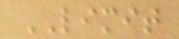LIMIT
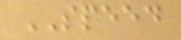SPEED
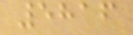5816
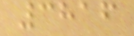3816
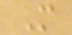M
